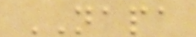NAPA
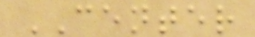CENTER
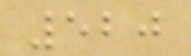520
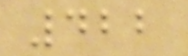422
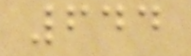644
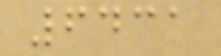6431
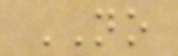NO
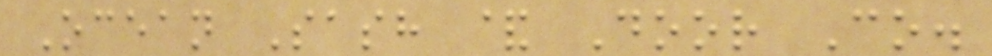Ocean Sash & Door Co.
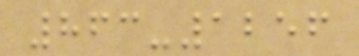863-1256
